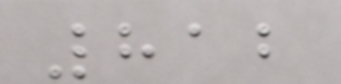812
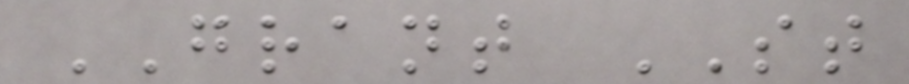GRANT ST
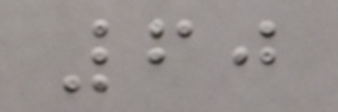60
